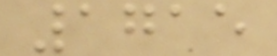1715
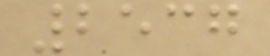2537
